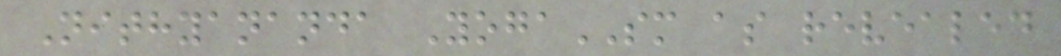Nithyananda YogaSM as revealed
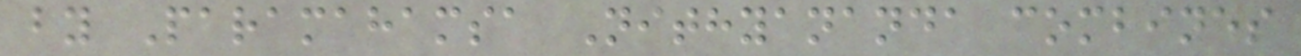by Paramahamsa Nithyananda combines
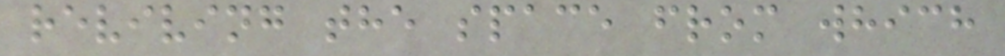reviving the space from which
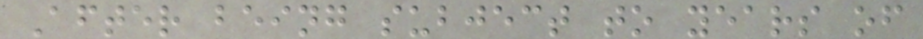After being subject to years of
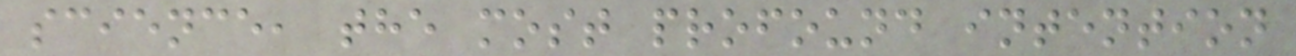science, the most profound intention
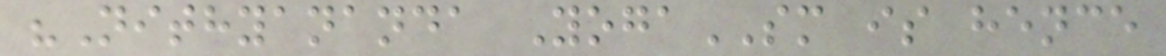"Nithyananda YogaSM is hence
